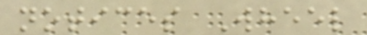notices Wheel
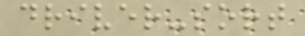driver-sort
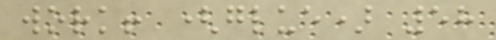work! (glue) 58
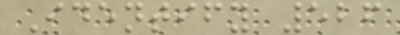Identify 526
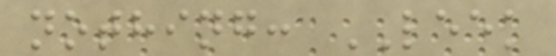nothing: LEEK
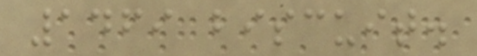1469 biscuit.
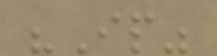"Ip"
